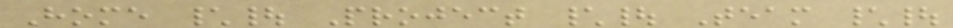Home \| Project \| Team \|
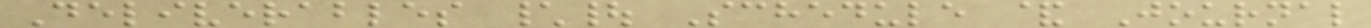Deliverables \| Schedule & Journal
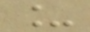_
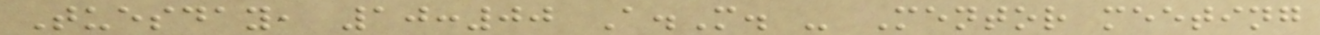Tuesday, 10:00 A.M. - Mentor meeting
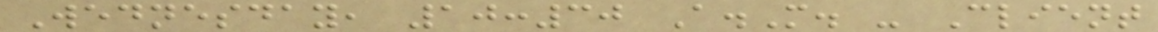Wednesday, 10:30 A.M. - Client
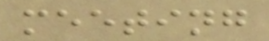meeting
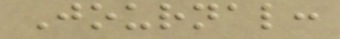Journal:
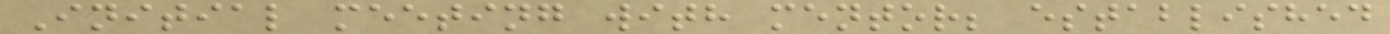Initial meeting with mentor; established
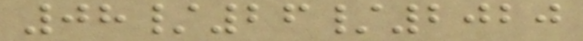08/26/2020
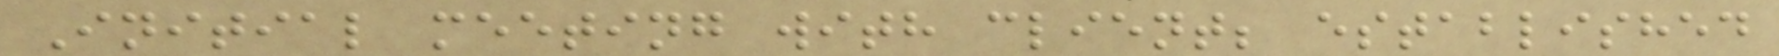Initial meeting with client; established
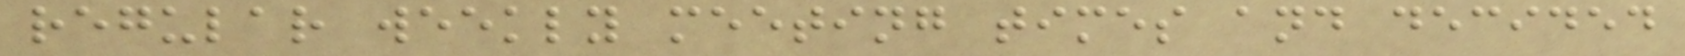regular weekly meeting times and decided
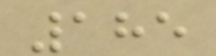185
